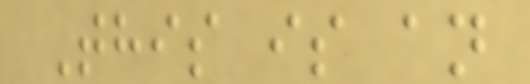This is an
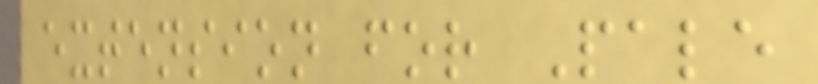extension for Pale
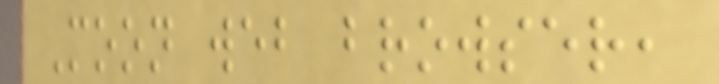Moon web browser,
